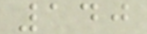140
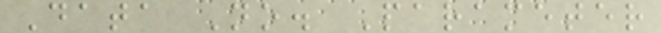Data No. Parameter
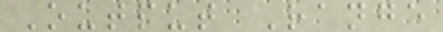Output Range
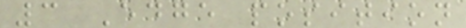3 Edge position
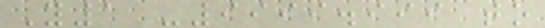Y1 -9999.999 to
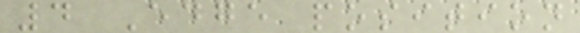4 Edge position
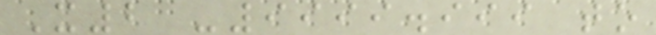X2 -9999.999 to
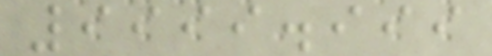9999.999
